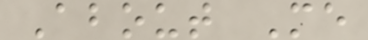About Me
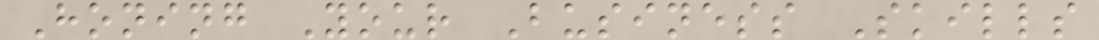Honing Your Business Skills
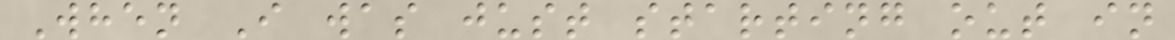When I was just starting out in
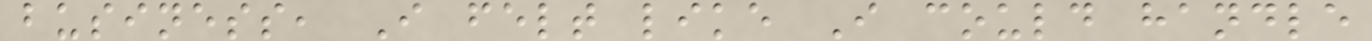business, I felt like I could handle
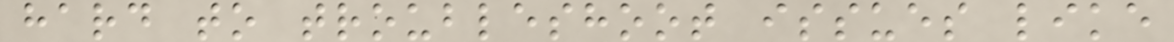hard to troubleshoot issues like
